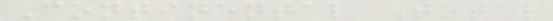Continental Total
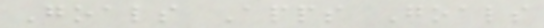Goals Apps Goals
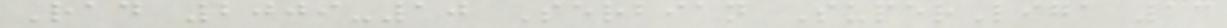Rad 2009-10 Serbian SuperLiga 13
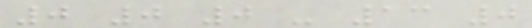0 0 0 - 13 0
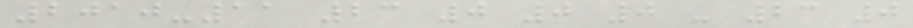2010-11 23 0 0 0 - 23 0
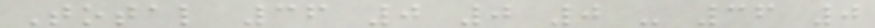Total 36 0 0 0 - 36 0
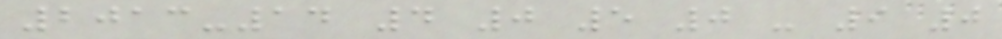2013-14 4 0 5 0 - 9 0
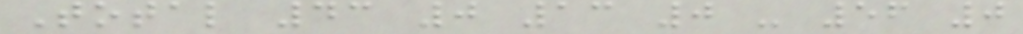Total 43 0 13 0 - 56 0
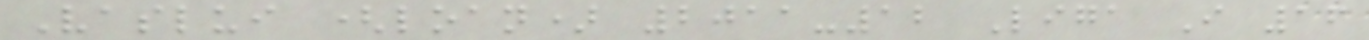Vaslui (loan) 2011-12 Liga I 16
